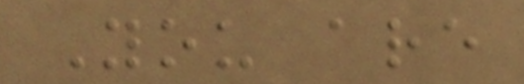You are
